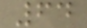64
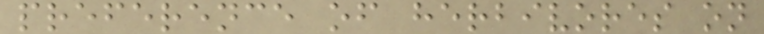preference of herbivores on
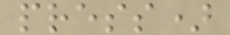press)
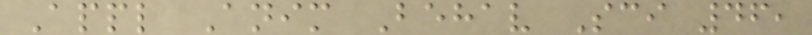Appl Anim Behav Sci 46,
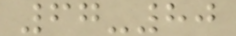67-80
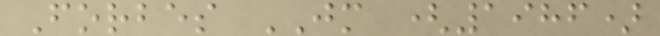Forbes JM (1986)
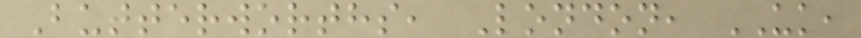Butterworths, London, UK,
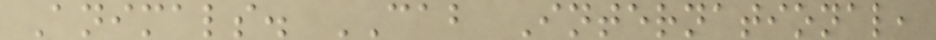Animals. CAB International,
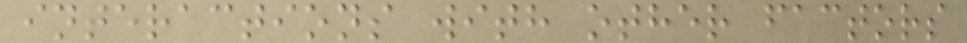interactions with other factors
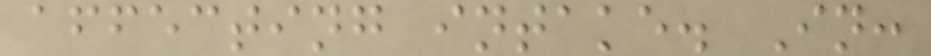affecting intake. In:
